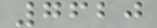7620
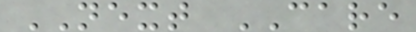NEXT CARE
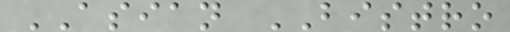ASIAN BISTRO
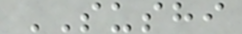SUSHI
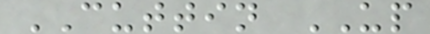CUTTIN UP
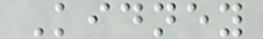Kidney
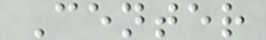Center
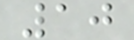10
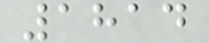1814
